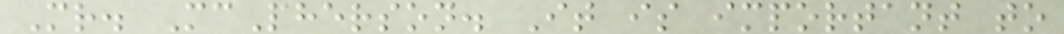Mr. McPherson. It is important to
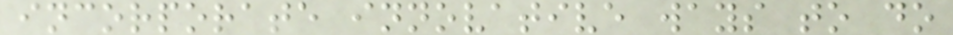incorporate innovative ways to do
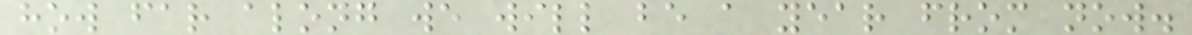how far along we will be a year from now.
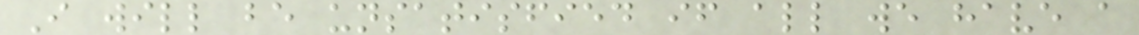I will be unsatisfied if all we have a
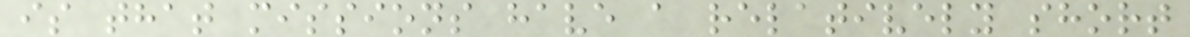is that missions have a relatively short
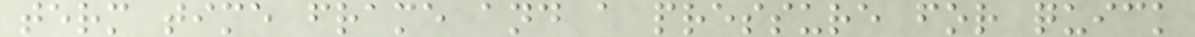term time frame and a pressure for quick
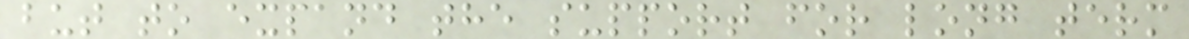but to expand the support for long term
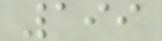199
